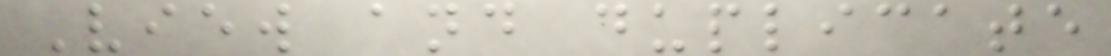View and duplicate
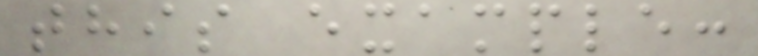this example:
